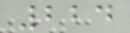224
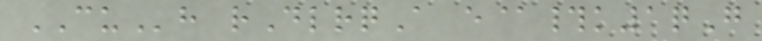CUh rDlrqA e@#k1qG
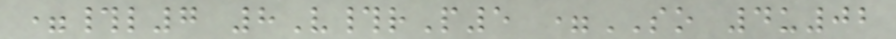=#l7 8V#rP5 =SO 4u02
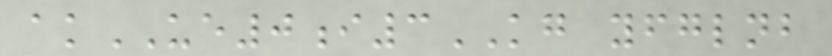akUE0i3KG yfglnb
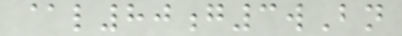@l80g3wBn
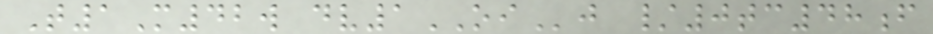T1M42w dv1OIj /0tc48f
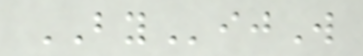BYijW
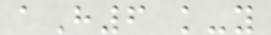aH6 k-y
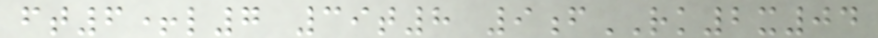ft6+l7 39t8 9fRK2x04
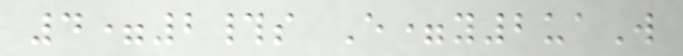4=2#s E=y2uaW
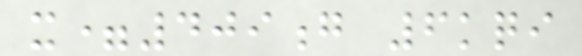x=409g 6kqi
